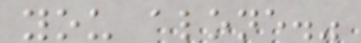you alone."
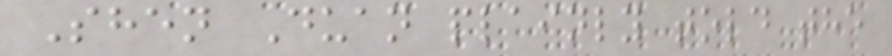Shen Duan plainly told the
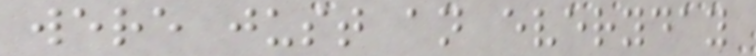were just an everyday
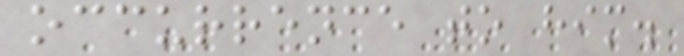occurrence to him.
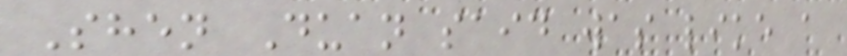Shen Duan said was like a
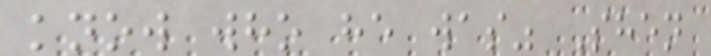know who he was" Shen
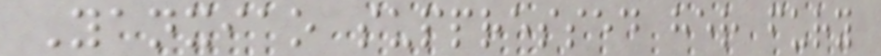Yanxiao suppressed her fury
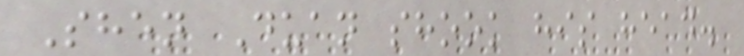Shen Duan shook his head.
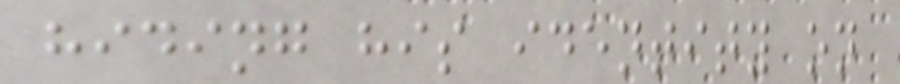hiding his identity on
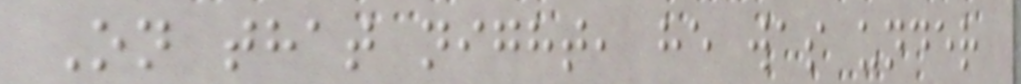On that night, he was under
